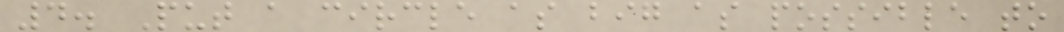4. Put a circle as big as possible to
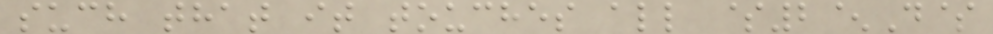such that it touches all $2^D$
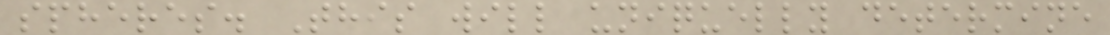spheres. This will uniquelly determine
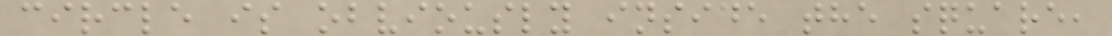circle is obviously inside the square,
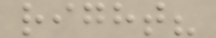right?
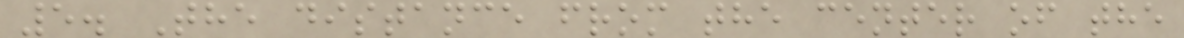5. The distance from the center of the
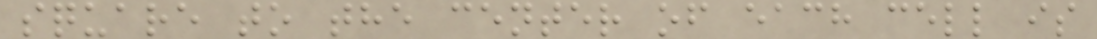square to the center of each cell is
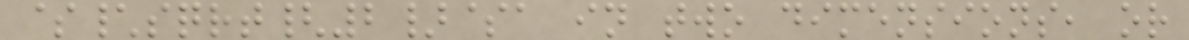$\sqrt{2}$a in two dimensions, or
